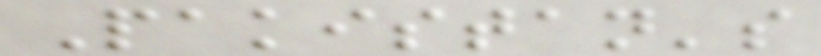Pakistan's
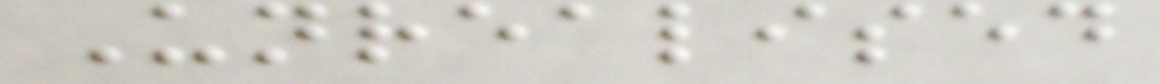Unrealised
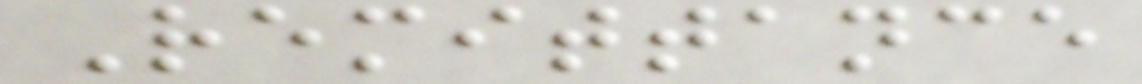Remittance
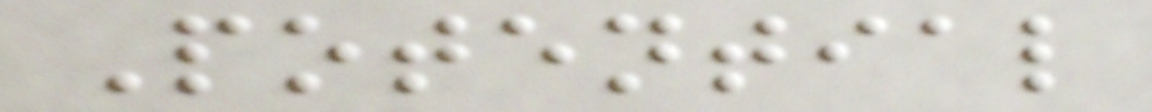Potential
